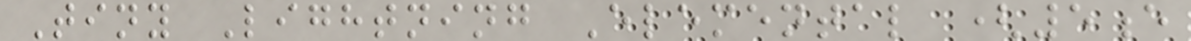Tiny Lightning Elemental (5e
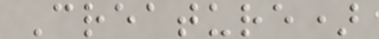Creature)
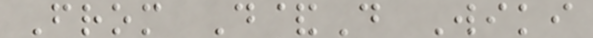From D&D Wiki
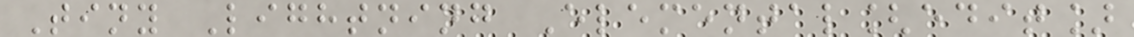Tiny Lightning Elemental[edit]
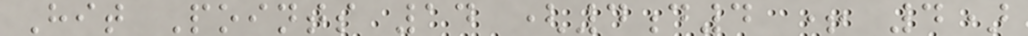Hit Points 14 (4d4 + 4)
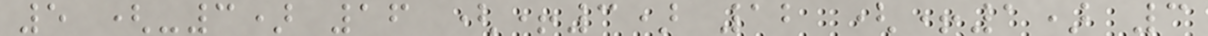5 (-3) 16 (+3) 12 (+1) 3
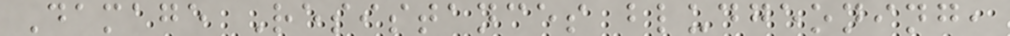Damage Resistances bludgeoning,
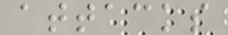attacks
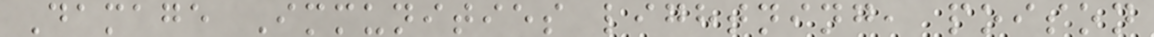Damage Immunities lightning, poison
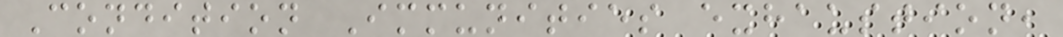Condition Immunities exhaustion,
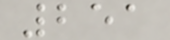251
